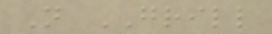N GRILL
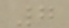7
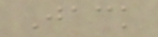Jack
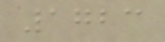1723
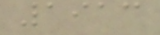1913
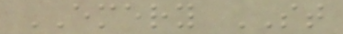EMERY ST
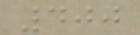400
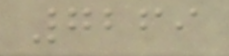7269
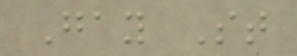Gay St
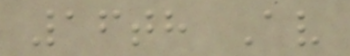16th Av
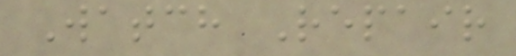Watch Repair
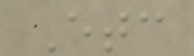Etc
